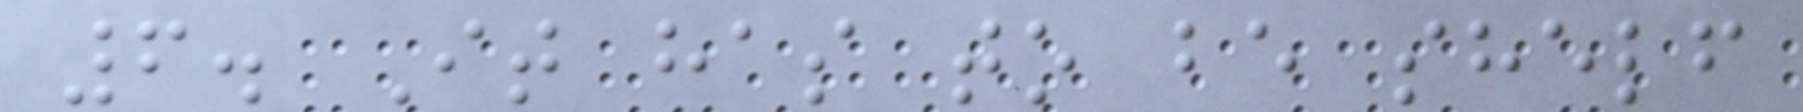6. It has to be shelf
